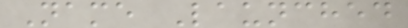Name Launched
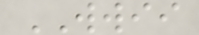WWII
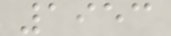1953
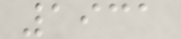1931
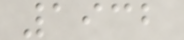1932
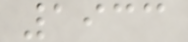1933
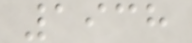1938
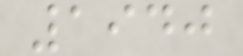1940
